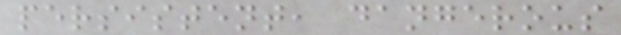persistent, dangerous
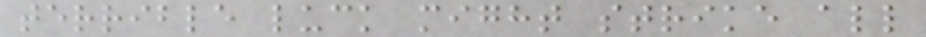terrible luck might strike all
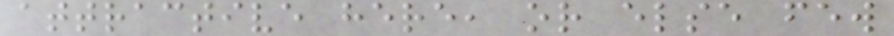attractive here, or else few
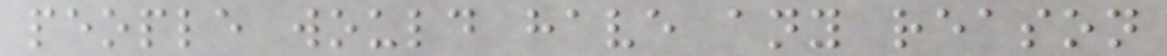people would have any reason
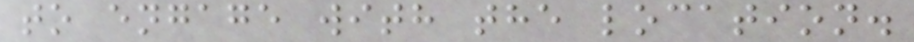to engage with the location.
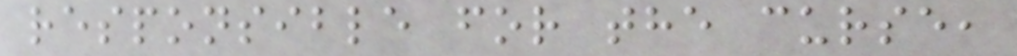responsible for the curse,
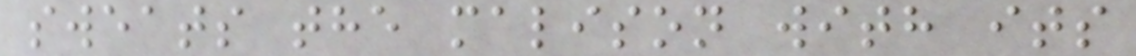sweats the malison with its
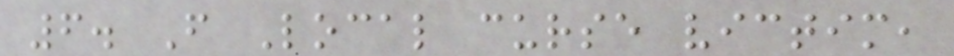6. F Local curse victim,
